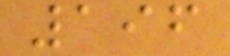196
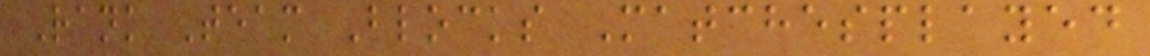Rank Team Blocks Matchesplayed
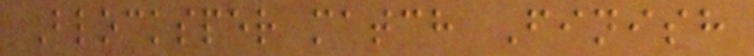Blocksper match Finish
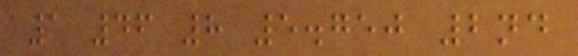1 46 8 5.750 2nd
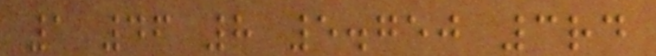1 46 8 5.750 3rd
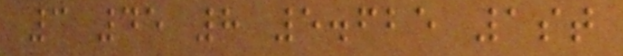3 45 8 5.625 1st
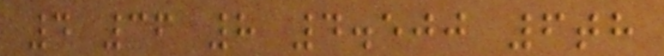4 36 8 4.500 6th
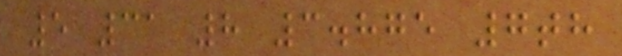5 31 8 3.875 7th
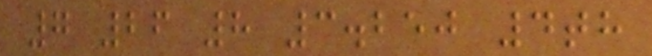7 26 8 3.250 4th
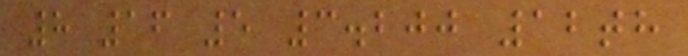8 16 5 3.200 12th
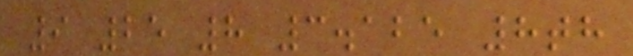9 25 8 3.125 8th
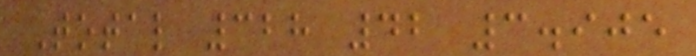Total 328 42 3.905
